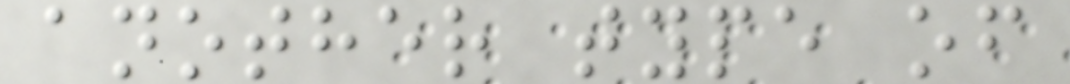another type of
